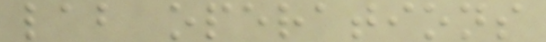lab operations
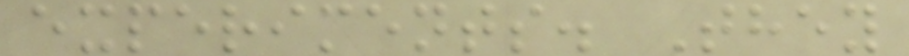experiments. They
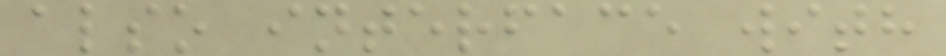also interface with
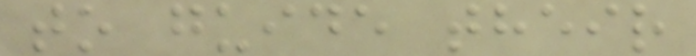to guide their
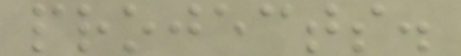projects.
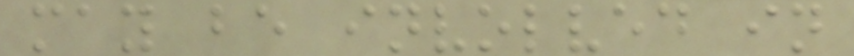may be involved in
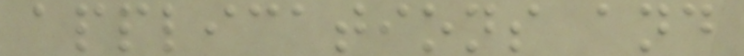applications and
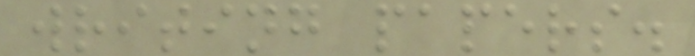writing papers.
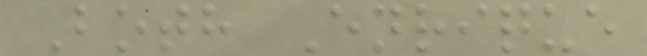Both Enrique
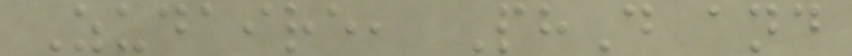Zudaire, PhD and
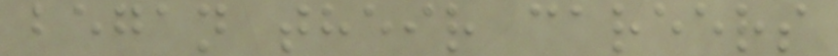began their careers
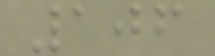106
